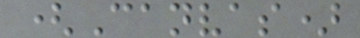(Canvas)
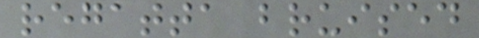regatta bruised
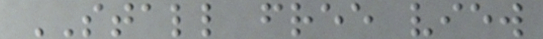STALL free view
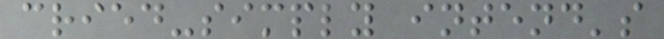cried-simply intend's
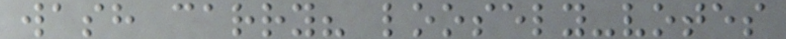wash carry? loosely-votes
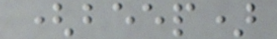(beep)
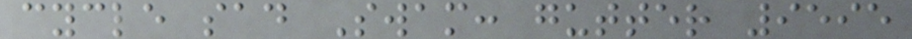cycle sad Swam: gutter 9595
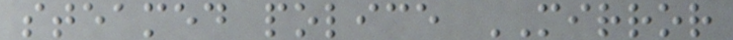steamed police MIRROR
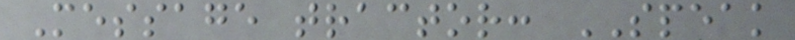Message tractor: SPEAK
